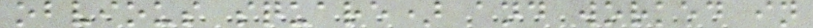obvious square) and worked in
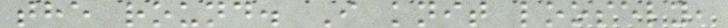the round. I knit loosely,
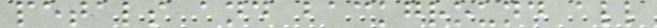petals and background all
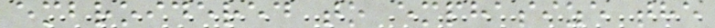embroidered to emphasize the
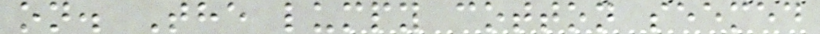on. The lumpy cotton seemed
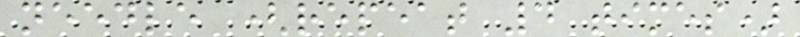needle (repeat 4 times)
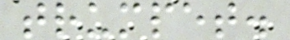trumpet.
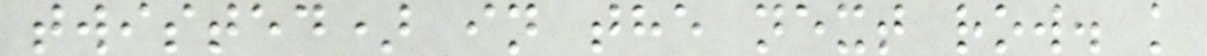twisted) in the next row. k
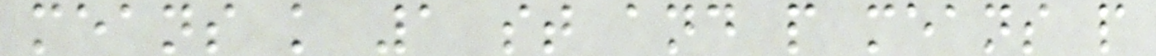means k 1 st and p means p
